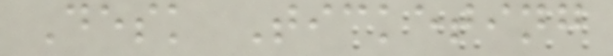Desk Ticketing
